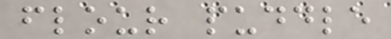flour puddle
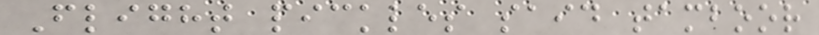Flight pickles said tamboor
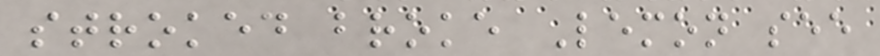stroked broke Lemon see
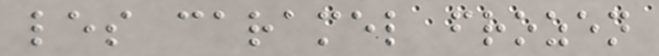les caramel frozen
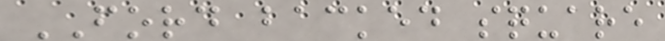FORD backed square
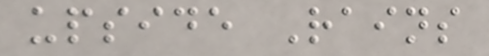upside Rains
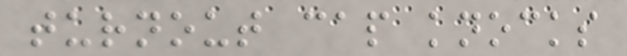turnout cap knocks
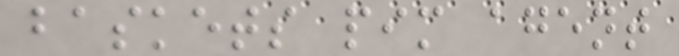baskets pim agent
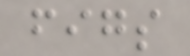figs
